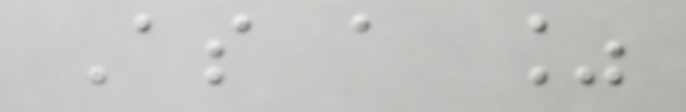As a %
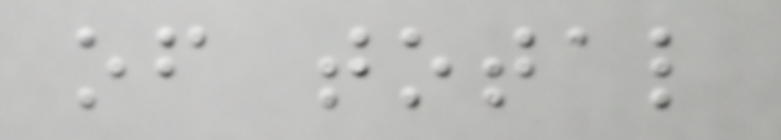of total
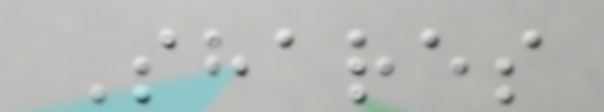Shares
